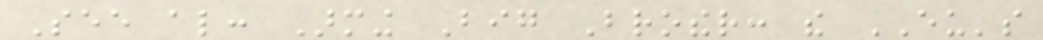See also: Arming Big Brother: the EU's
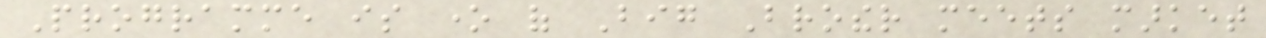Programme is one of Big Brother meets market
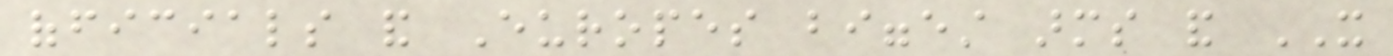officials and Europes biggest arms and IT
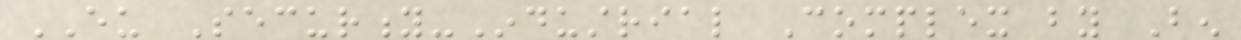EU Security-Industrial Complex by Ben
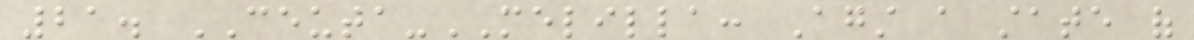21. CEUTA-MELILLA: Against a state of
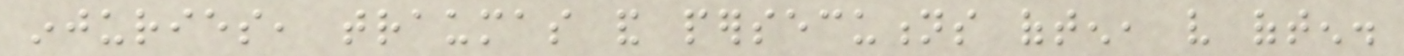injuries, traumas and persecutions often, very often.
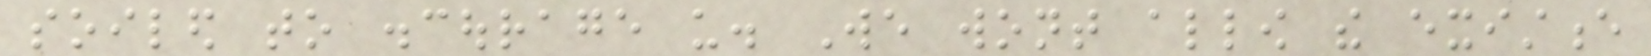soiled to discourage us. We wont allow the existence
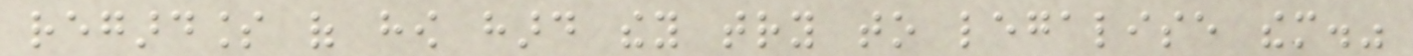regardless of how hard they try to legalise them."
